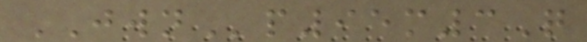JWNp95m3Q
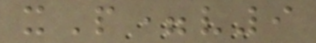xP=v9
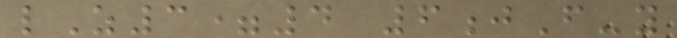lZ3=4 6jF-y
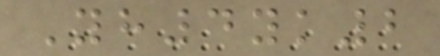Yh4yk2
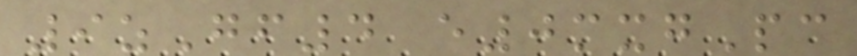9zGf4 e0mxgPc
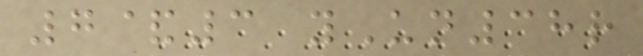7&3 yUn38r
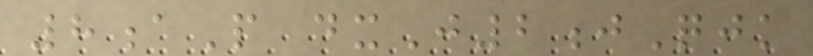8aP dxJ2jQjk
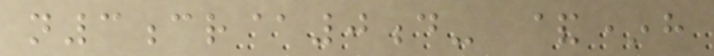n3cr@0d- &*h
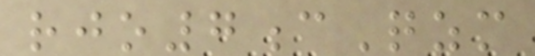rjo7cQzm
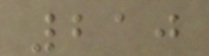210
